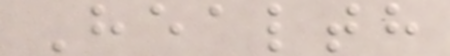Health
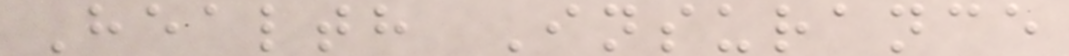Health Insurance
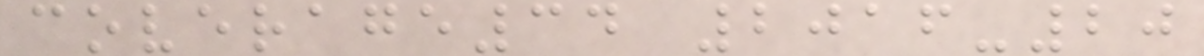coverage34 2016-20
